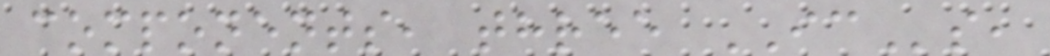components, three ICs,
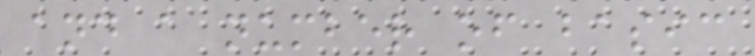and a number of basic
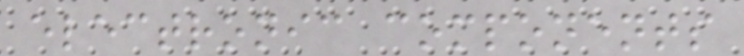electronic components
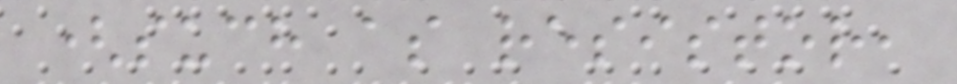(such as resistor,
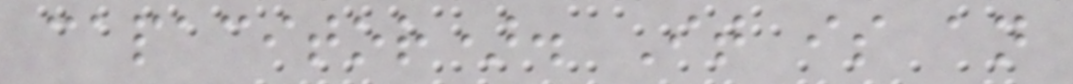capacitor). It is an
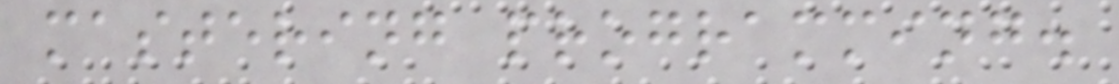mastering programming.
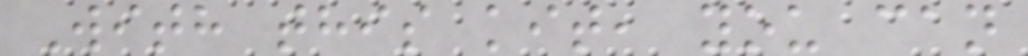With this kit, you can
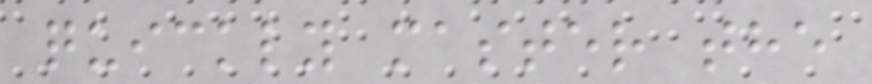quickly master the
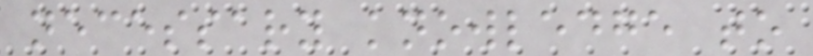necessary knowledge to
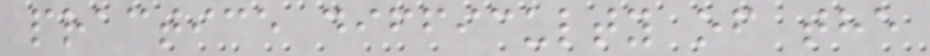practice difficulty of the
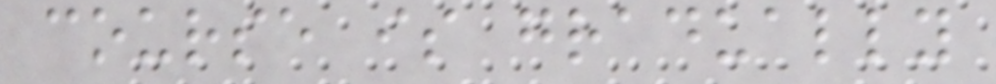course is gradually
